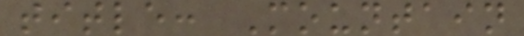title: Mountain
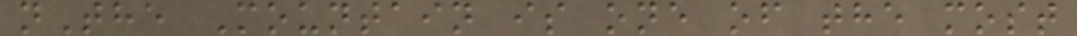nThe Mountain is one of the most
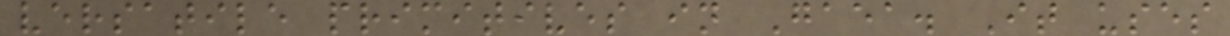versatile primitives in Gaea. It uses
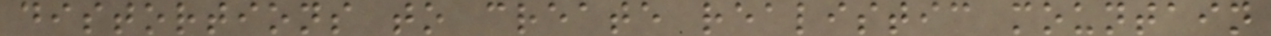distortions to create realistic mountain
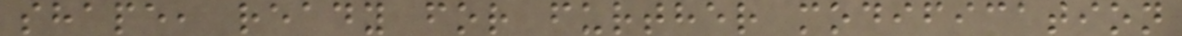shape, ready for further modification
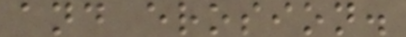and erosion.
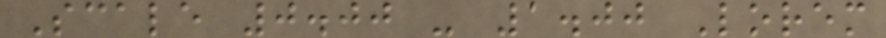Scale 0.00 - 1.00 Lorem
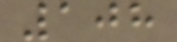108
